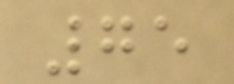75
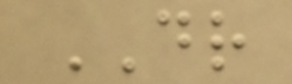DR
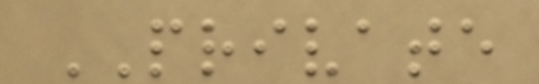PRIVATE
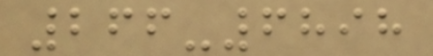266-6898
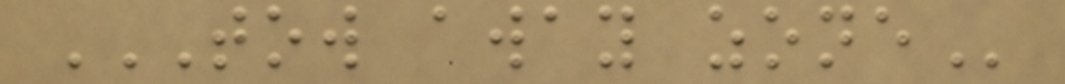TOW AWAY ZONE
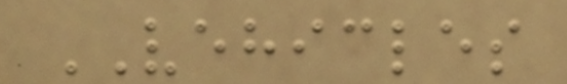VEHICLES
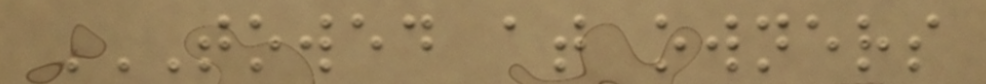TOWED AT OWNERS
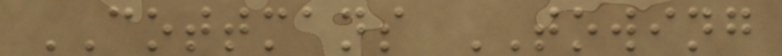COTTMANS TOWING
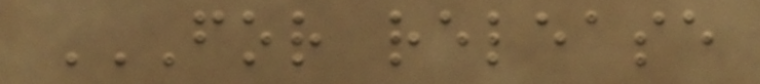FOR RELEASE
